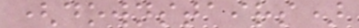(downstairs)
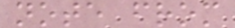note from
